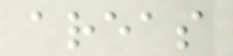areas
